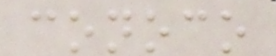conoco
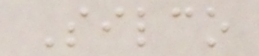Silco
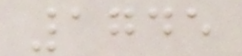1745
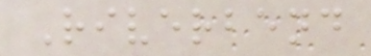Riverbend
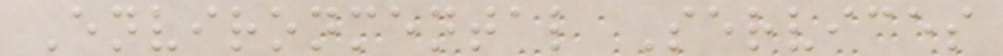Environmental Services
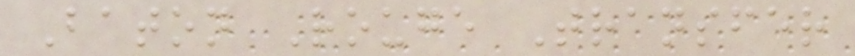Baton Rouge Transfer
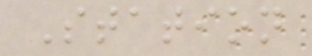Station
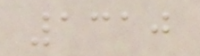1310
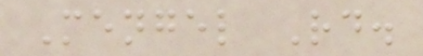Mengel Rd.
